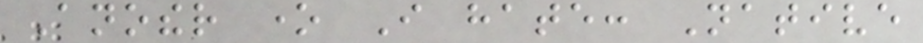Another one I hate: Native
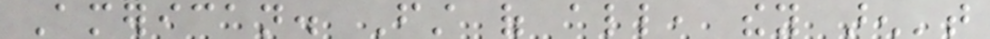American. First of all, they aren't
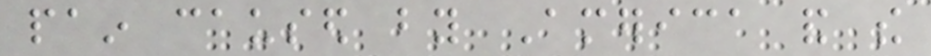pain caused by America and the
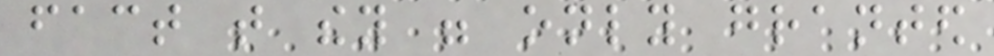fact that they were only granted
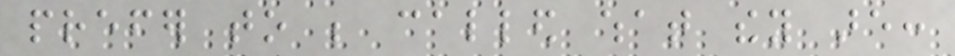prefer to be called what they are:
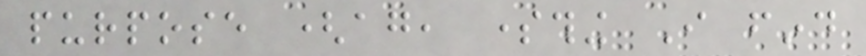purpose (again, something I find
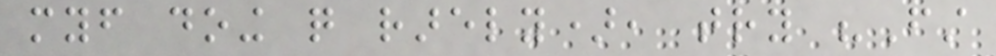myself doing quite rarely), try "First
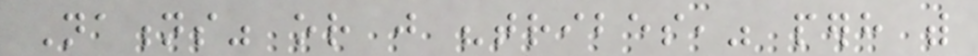Nations" or just "tribes," perhaps with
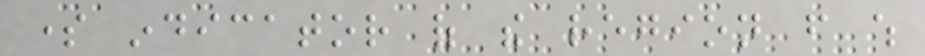some indicator of the region from which
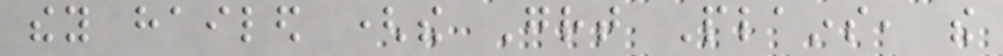they hailed (the Great Plains, the
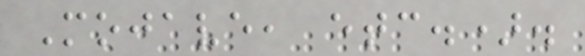Mojave, etc.).
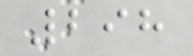298
